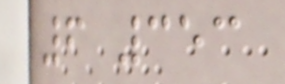6 353
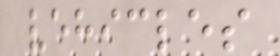vehicles
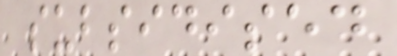subsidised
